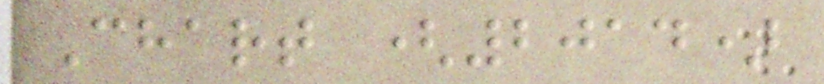Chart (2014)
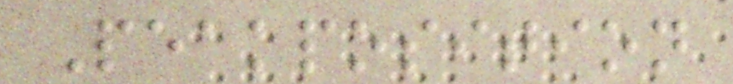Peakposition
